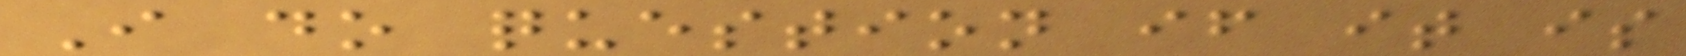I do question if it is
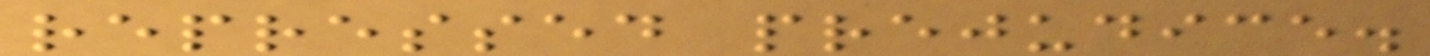repressed prejudice.
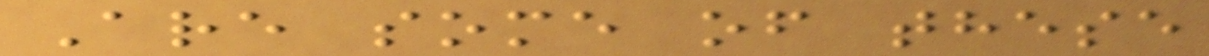Are some of these
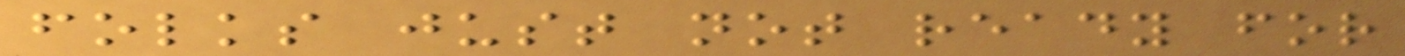folks just not ready for
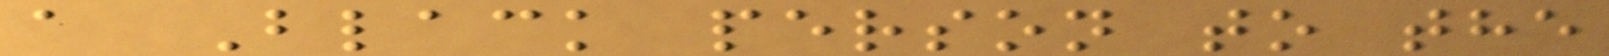a Black person to the
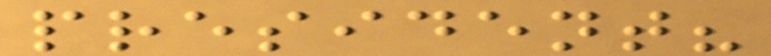president?
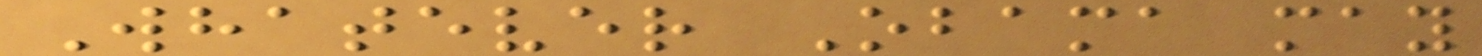Whatever Obama may
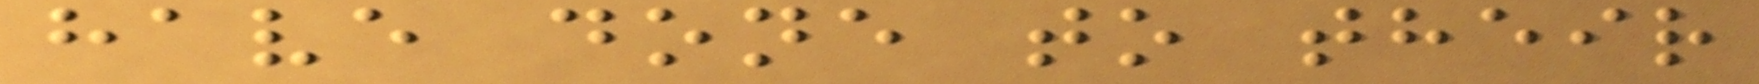have done to their
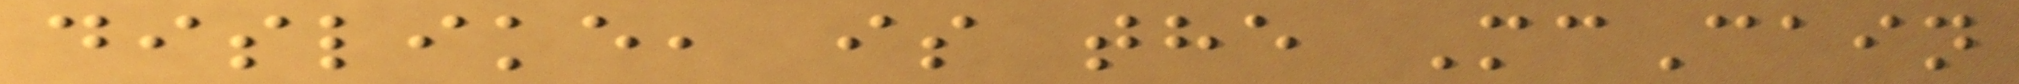dislike, is the McCain
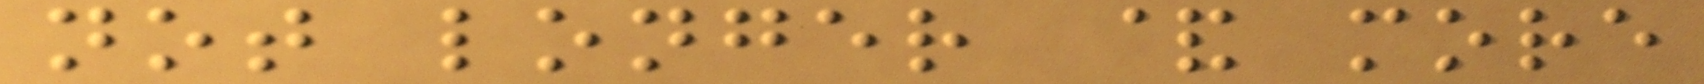not longer & more
